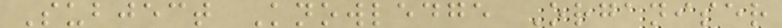Subject Knowledge Organiser
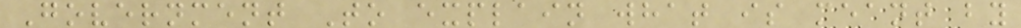Government To explain what is meant by
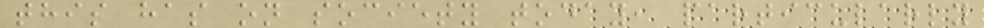this has on society today, particularly
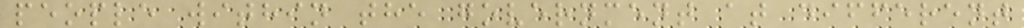people within the government at different
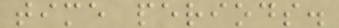time periods.
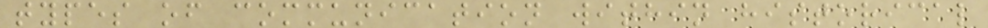types of communication within historical
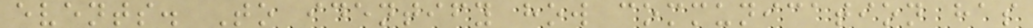events. To identify how communication has
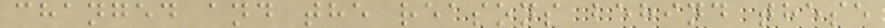changed and the reasons behind these
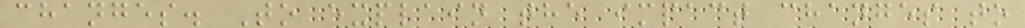changes. To explain the impact changes to
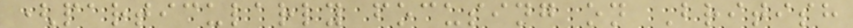(particularly focusing on British
